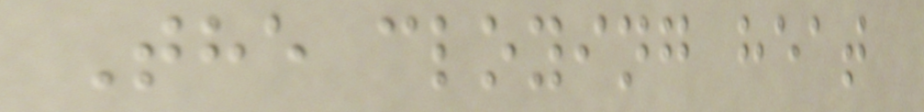The cloying heat
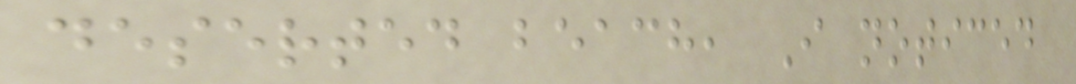deserted beach, I noticed
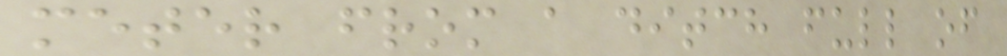meter from a ditch full of
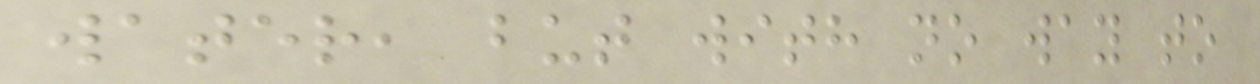water, but with no way to
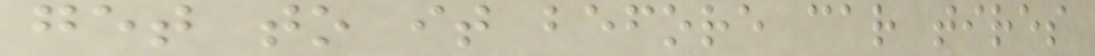get to it before car tires
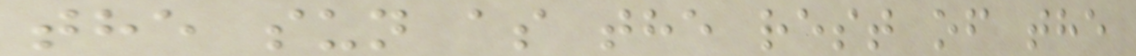the sun as the rest of the
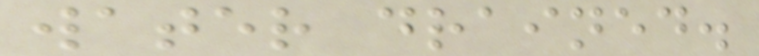water drained.
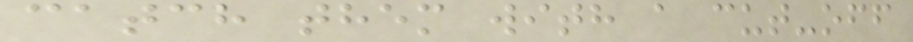catch them with a cut-off
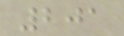201
